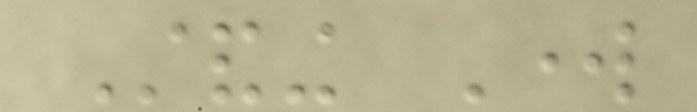Standing Work
